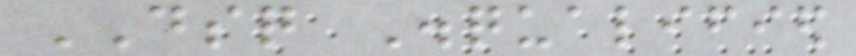DSQ Disqualified
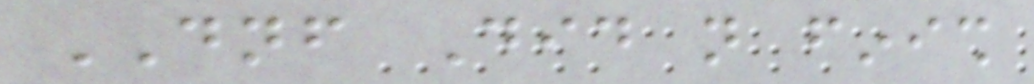DNF Did not finish
